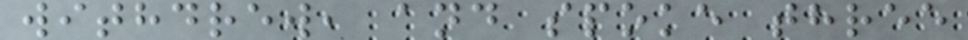withdrew, and spoke three
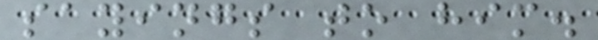sayings to him.
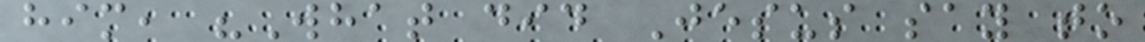him, "What did Jesus say to
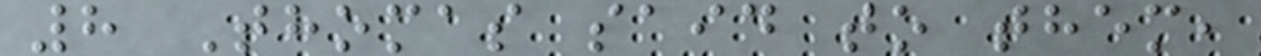8 Thomas said to them,
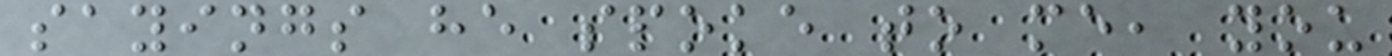sayings he spoke to me, you
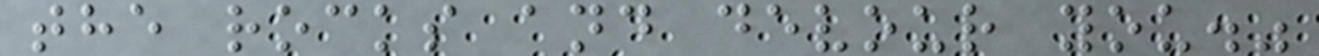the rocks and devour you."
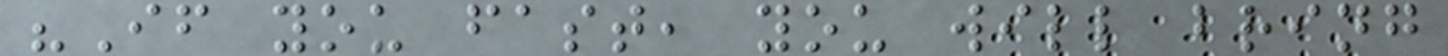"If you fast, you will bring
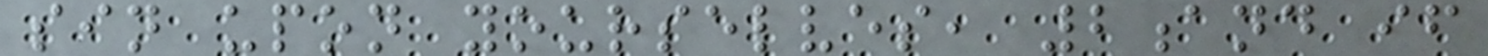sin upon yourselves, 2and if
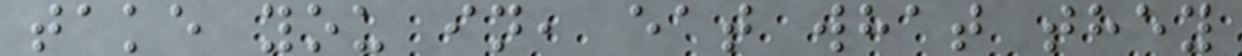take you in, eat what they
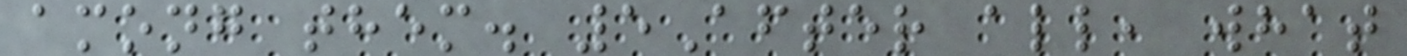among them. 5After all, what
